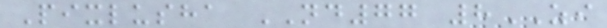Pixlusha ND77 8ZI
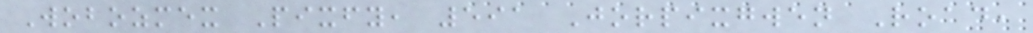Wobozmex Pixfy, 591 Jorpixgwen Road,
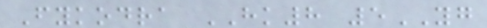Fykodra HK8 5YG
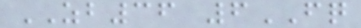ZB36 6FQ
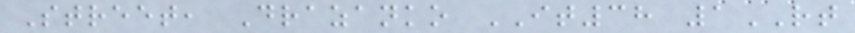Street, Drazanko IT38 1RT
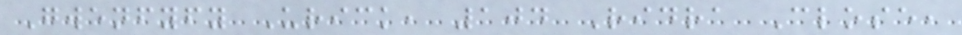Gwenfyfy Urick, 104 Ridra Close,
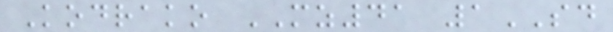Kodrako MZ41 1SD
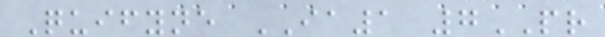Quifyne IA1 7PR
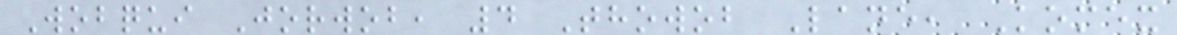Wobqui Jorwob, 4 Thowob Lane, Komex
